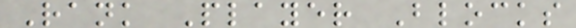Rank Player Blocks
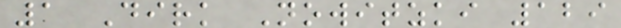1 Dirk Nowitzki 129
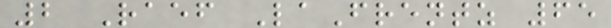2 Raef LaFrentz 65
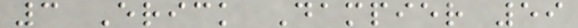3 Erick Dampier 59
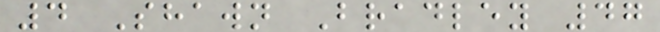4 Shawn Bradley 47
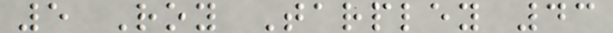5 Roy Tarpley 43
